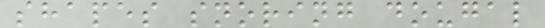shapes snoring dougal
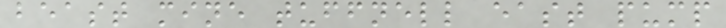beast mine tuffnell east pump
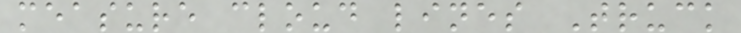measure cloud lines Truck
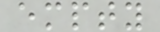empty
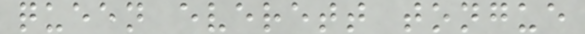queen everett tongue
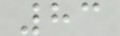83
